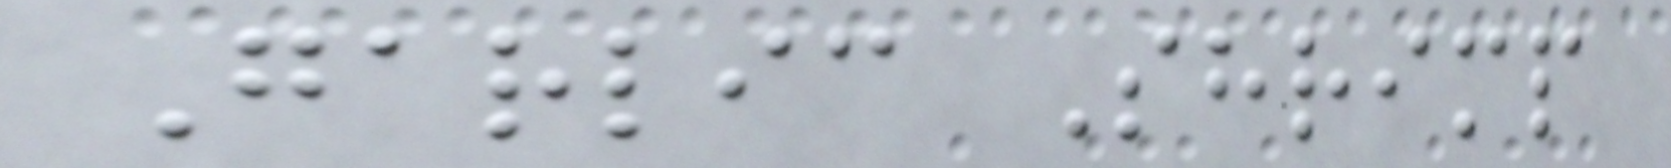Garlic Shrimp
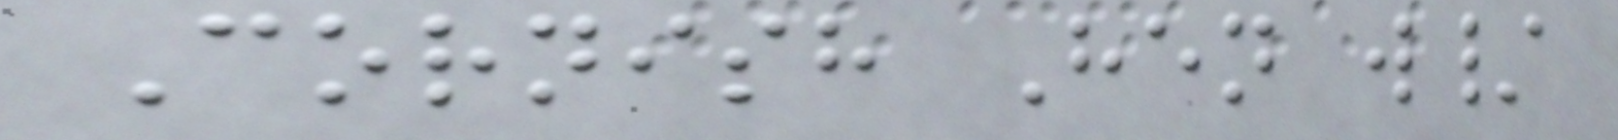Cornish Hen w/
